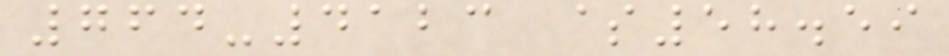764-4123 $58.59
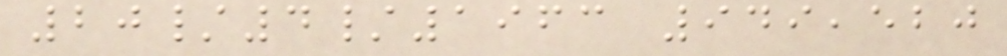20/4/1963 949,520
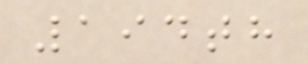194th
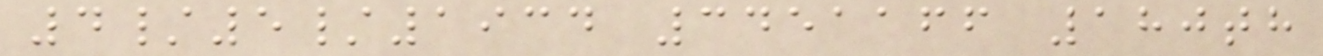4/5/1934 3451166 180th
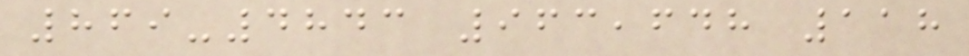869-4843 963,648 118
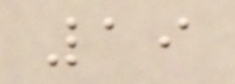19
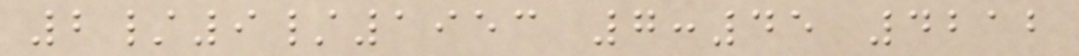2/9/1953 7:45 4212
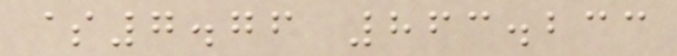$7.76 863.233
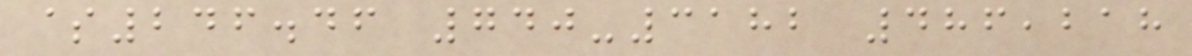$246.46 740-3182 486,218
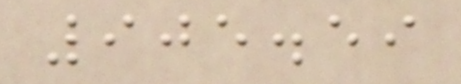905.59
